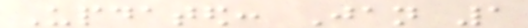Updated: Jan 1
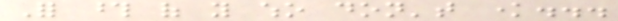For those of you who don't know...
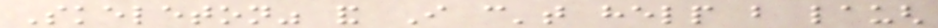Skeleton" and I can't help but laugh
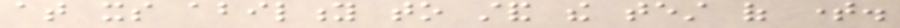at its ability to stand the test of time.
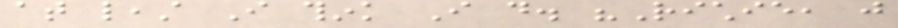at least I think I do. "Richie, just
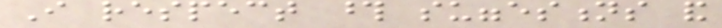I respect those suggestions and
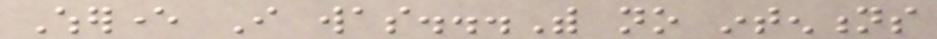Wherever I was...With no intentions
